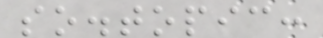so.topic:
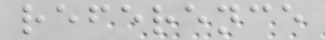reference
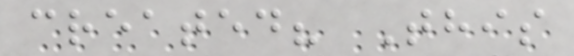created? This
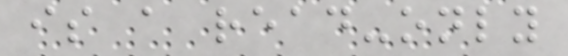is a read-only
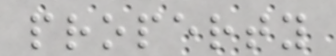property
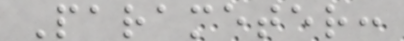Parameter:
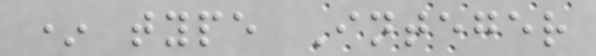* type Integer
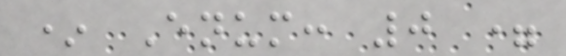* Enum: 0 =
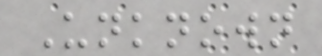Unknown
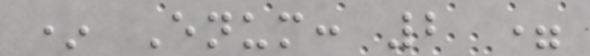* Enum: 2 =
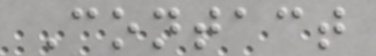Contact
